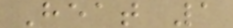Heat 1
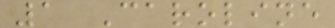1 Caroline
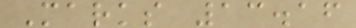Marks 13.16
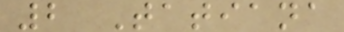2 Tatiana
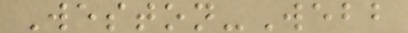Weston-Webb
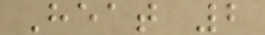Heat 2
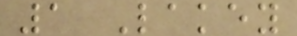1 Lakey
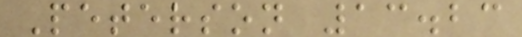Peterson 13.23
